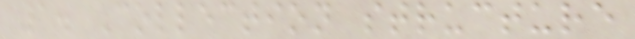1. Collection structure
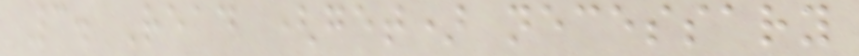3. Read (get) necessary
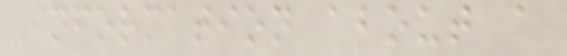information about a
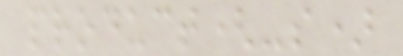product(-s)
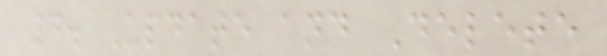4. Update and Delete
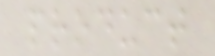product
